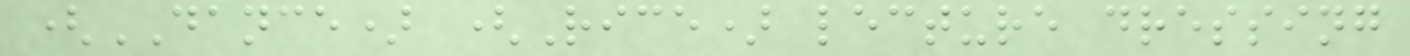(DANCE) (Rice) lecture dressing
